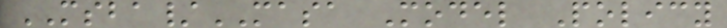MSBA/MASA Model Policy
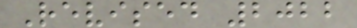Revised 2022
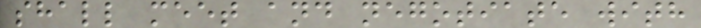shall meet and negotiate with
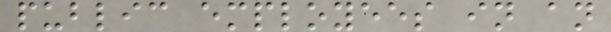public employees in an
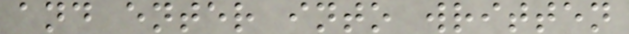and enter into written
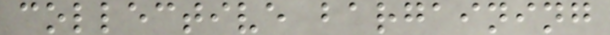collective bargaining
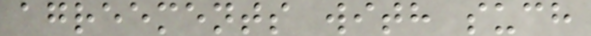agreements with such
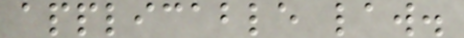applicable law.
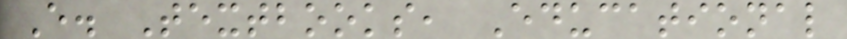E. Textbooks, Educational
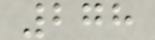278
